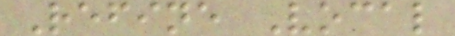Refine Vocal
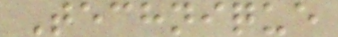Technique
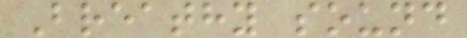Breathy sound
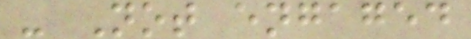- Not engaged
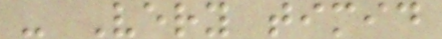- Very timid
